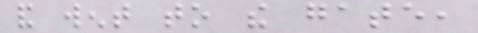and went to the gate,
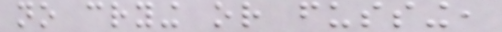no crying or fussing,
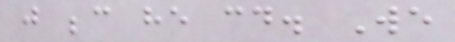just because he could. We
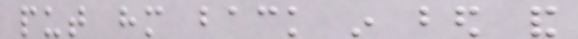put him back in bed and
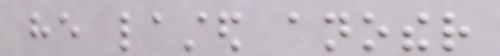he lasted another
